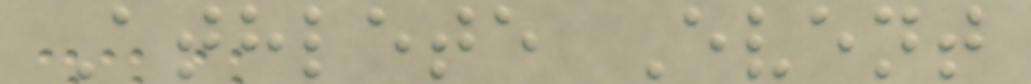Athlete Event
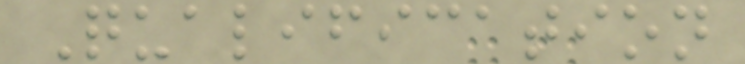Qualification
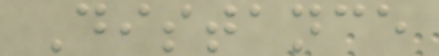Distance
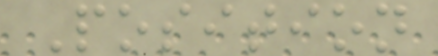Position
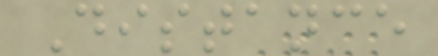Distance
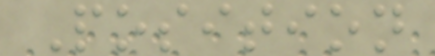Position
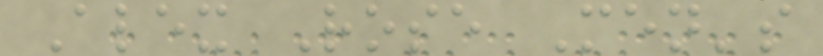Alex Rose Men's
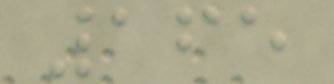165
